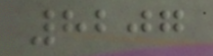8207
